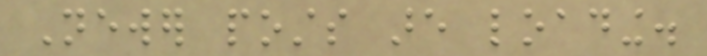Newer posts are loading.
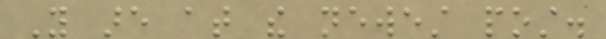You are at the newest post.
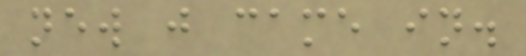new just came in.
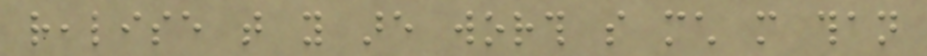realise that you are worth so much more than
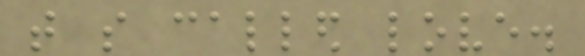that so called love.
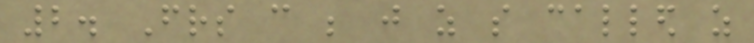2. Friends can be just as so called as
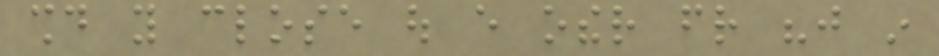should you close out every other friend "just in
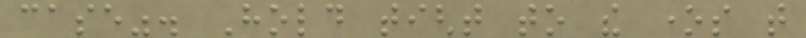case". Hold tight to the ones that
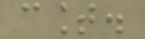count.
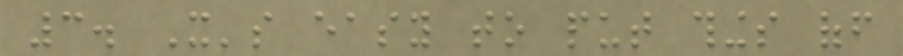3. It's easy to put things off
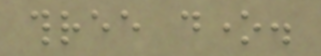three done.
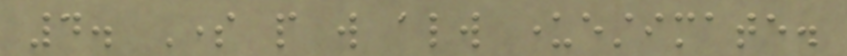4. Some people will always underestimate.
